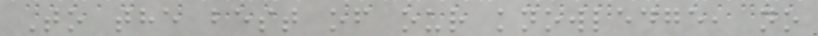To the best of our knowledge, no
